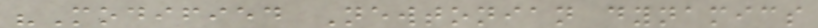"Modified Newtonian dynamics
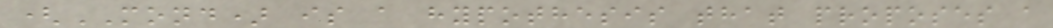(MOND) is a hypothesis that proposes a
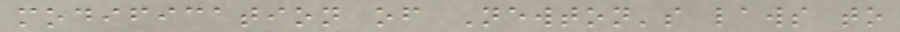modification of Newton's laws to
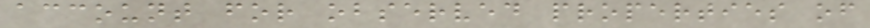account for observed properties of
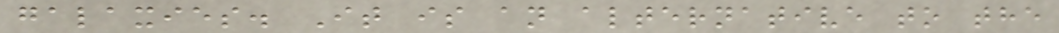galaxies. It is an alternative to the
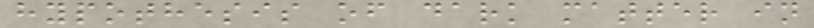hypothesis of dark matter in
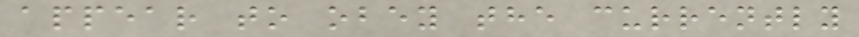appear to obey the currently
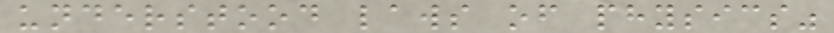understood laws of physics"
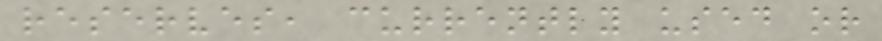reserves, currently used or
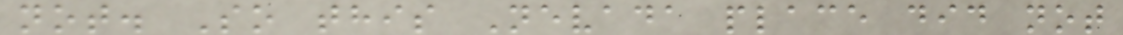not. So this Nevada place did not
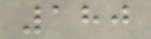180
